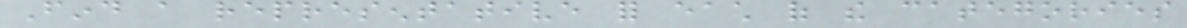Find a representative for each of the categories
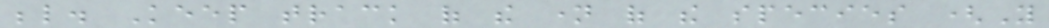below. Keep track of the name of the species (You
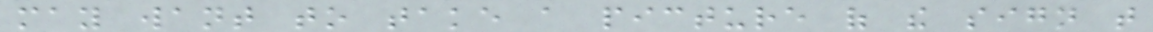may want to take a picture of the sign that
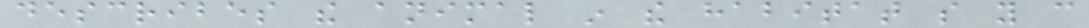describes the animal in the habitat so you can
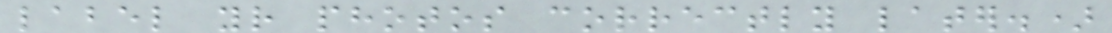label your photos correctly later.)
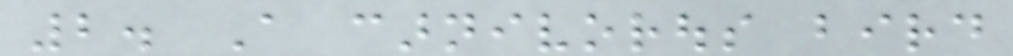2. A carnivorous bird
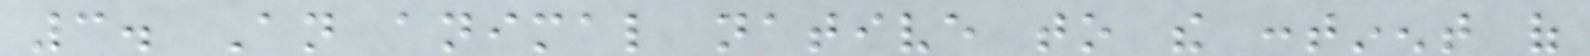3. An animal native to the continent of
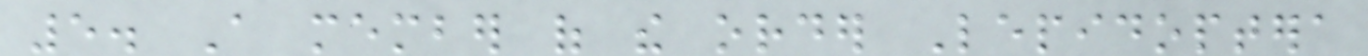5. A member of the order Lepidoptera
